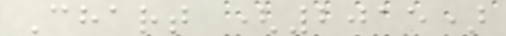Chart (2015)
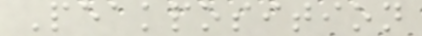Peakposition
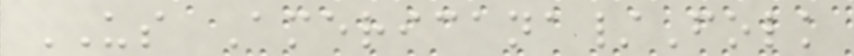US Americana/Folk
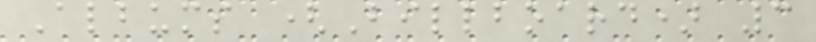Albums (Billboard) 3
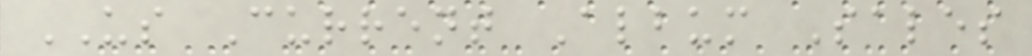US Current Album Sales
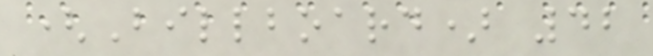(Billboard) 42
